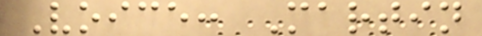Voice: Martin
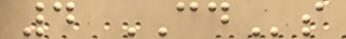4 CDs
